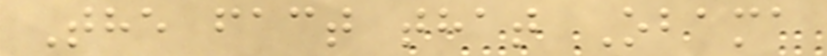The fact that Obama
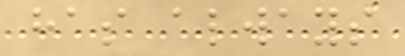has always
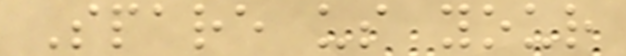Spare us your
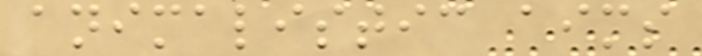animalistic aims
